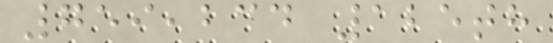759,234 125th
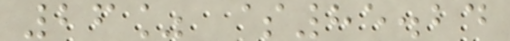26% $85.24
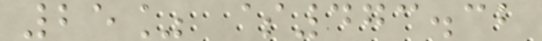25% $473.32
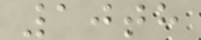10th
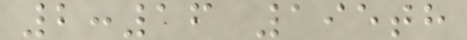2:16 195th
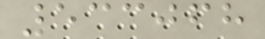533068
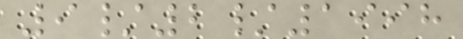9/2/1998
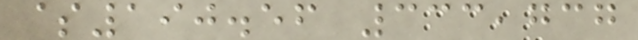$190.56 333,737
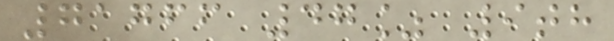71766 47% 9th
